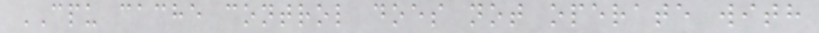CPU cache control does not operate with
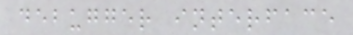debugger interface
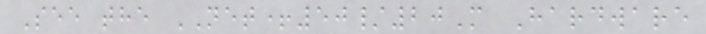See the NET+50/20M Hardware
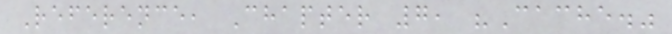Reference, Chapter 7, "Cache."
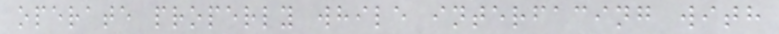operate properly while interfacing with
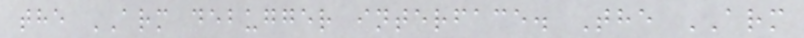the ARM debugger interface. The ARM
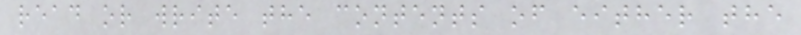read or write the contents of either the
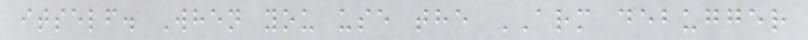itself. When you use the ARM debugger
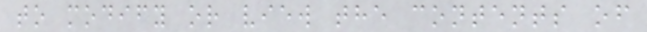to modify or view the contents of
